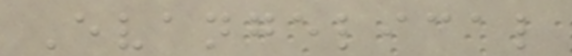Evangelical
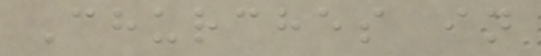Churches in
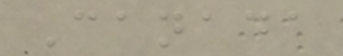Canada
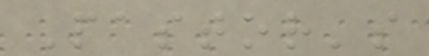Pastor's
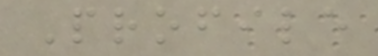Profile
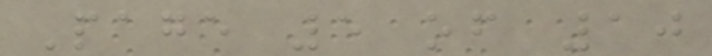Page 5 of 10
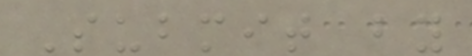Submit by
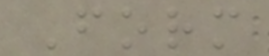Form
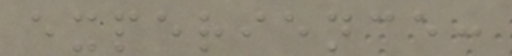experience:
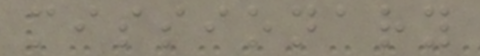missionary
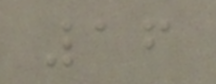16
